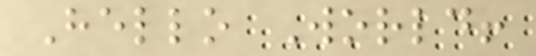Hello World!
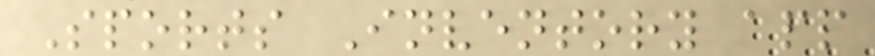Sports Inventory app
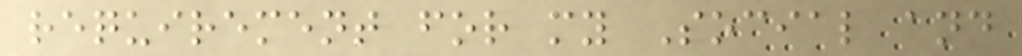requirement for my Social and
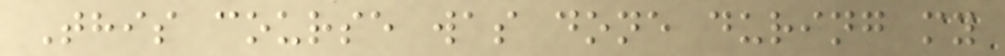This course was done during my
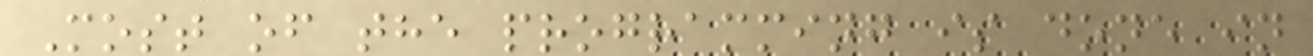Most of the programming is done in
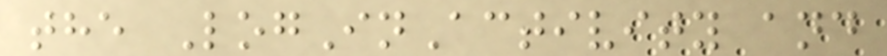the LogInActivity and
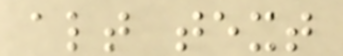alt text
